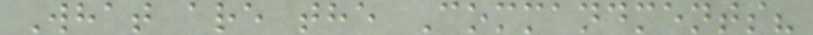What are the Commandments?
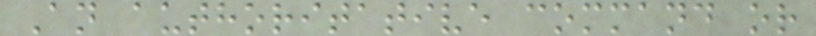An authoritative command or
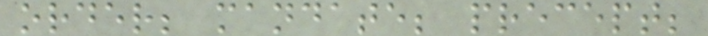order; mandate; precept;
